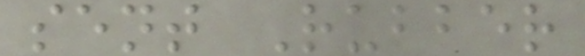sent Rubber
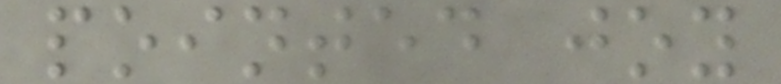pointed joy
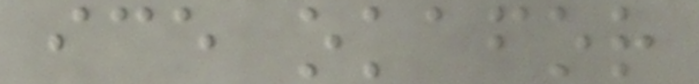ice okafor
